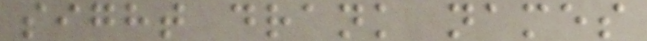sight drank names
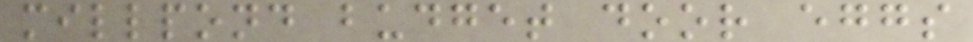millpond budget door eggs
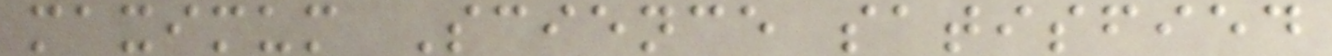maximum Science satisfied
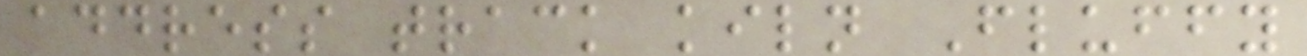address track kiln Fluffy
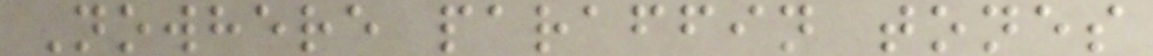Nowhere paraffin tones
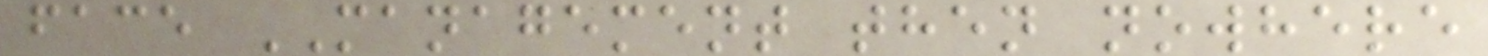face MANAGEMENT then nowhere
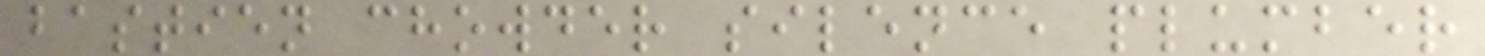bastien chowder silence plumber
